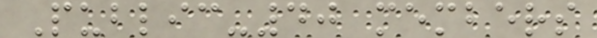Public-40 members
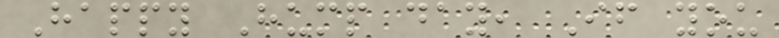Happy Hump day, If you
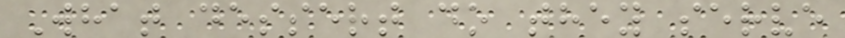What dessert do they serve
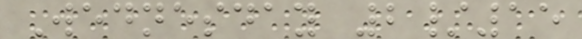Wednesday 2/15
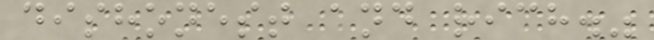dishonest and rich."
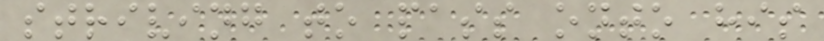striving to pass onto his
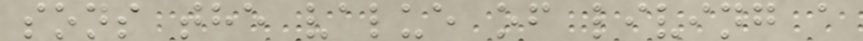sons the value of living a
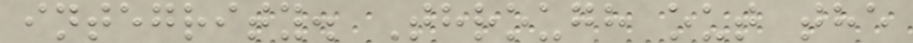integrity. Through out the
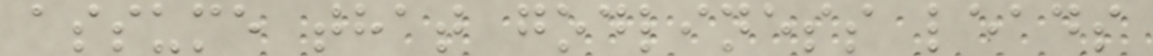assume that godliness leads
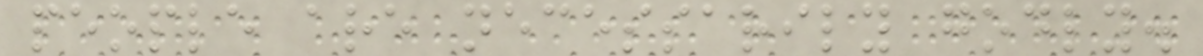people are necessarily godly.
